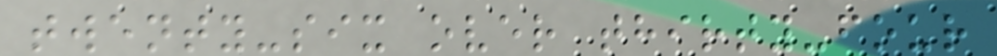twenty-six over thirty-four
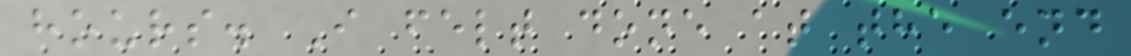hours. I felt done at the end
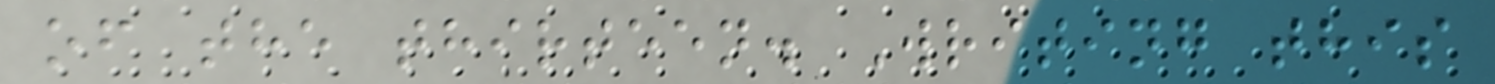of the thirteen. Writing this
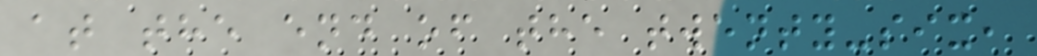at the end of the twenty-six,
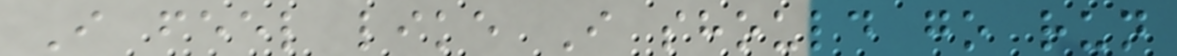I feel like I should go run
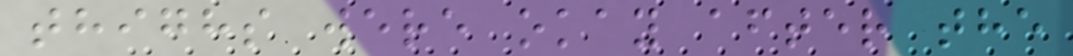thighs were okay after the
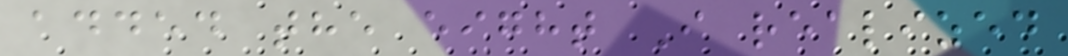added the eight I realized
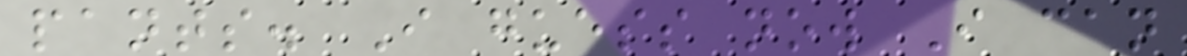pants. I guess now I can
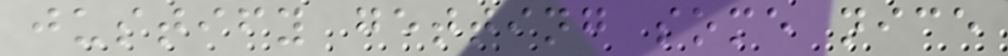justify getting some nice
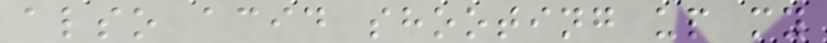also acid shooting up my
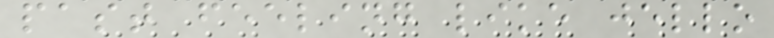past feeling like jello
